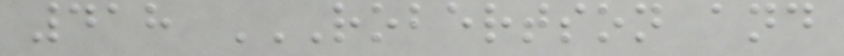418 ROBERTSON AND
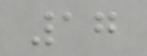17
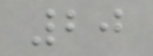20
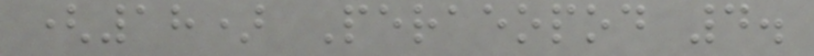(18) Peraeopod 4.
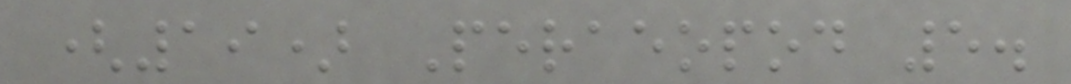(19) Peraeopod 5.
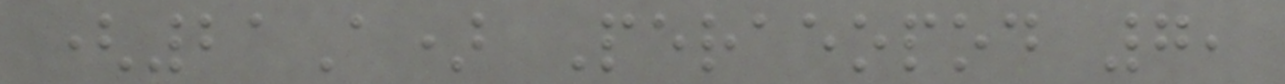(21A) Peraeopod 7,
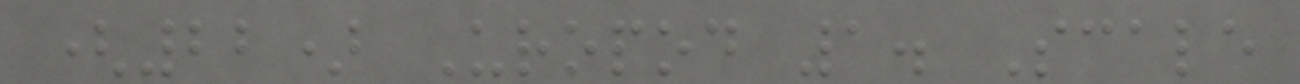(22) Uropod 1. Scale
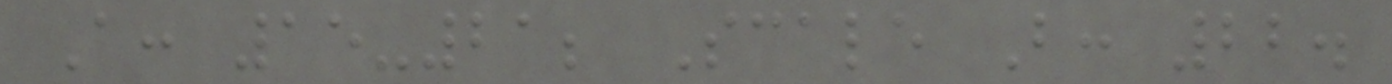A: 15-21; Scale B: 22.
